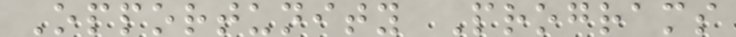Opportunity Programs
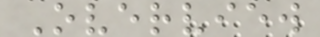Overview
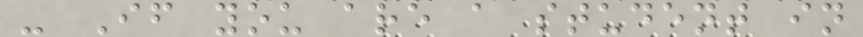- If you are a student in
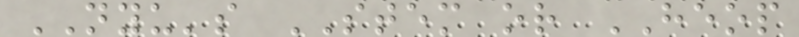NYU's STEM or HEOP
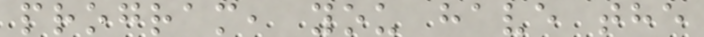program, you have the
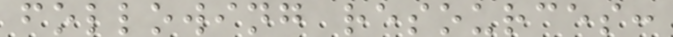following resources:
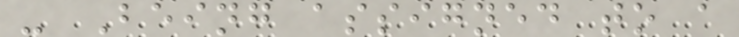- Being assigned to a
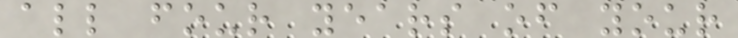all four years of your
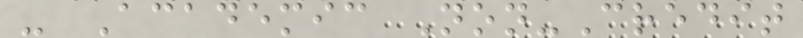- Academic Non-Credit
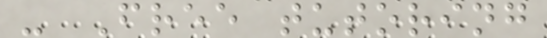- Free tutoring
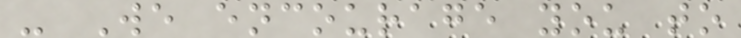- We encourage you to
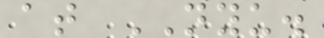at NYU.
